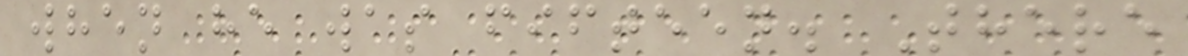when he was fifteen. There
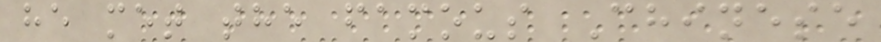he met the famous Chinese
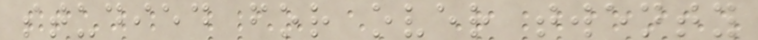studied for over twenty
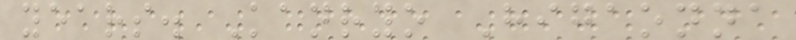years. Kanryo Higaonna
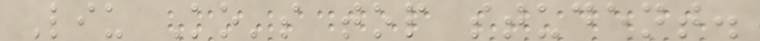Liu Ko's top student.
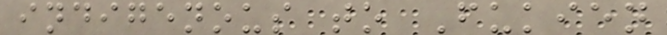indigenous to Fukien
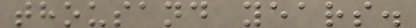thousand years.
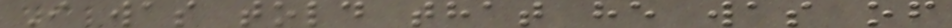I was told that he was of
